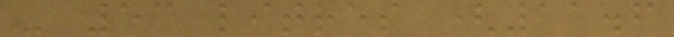- 53 litres (11.6
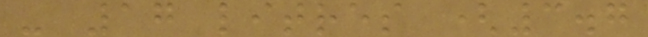- 17 litres (3.7
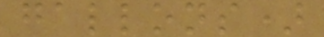gallons)
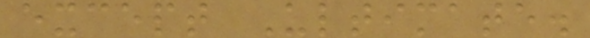except Ultimate.
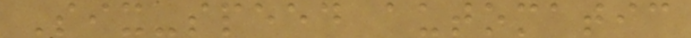Six-speed automatic
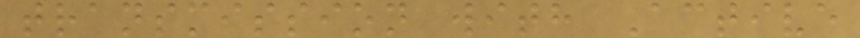transmission with Active
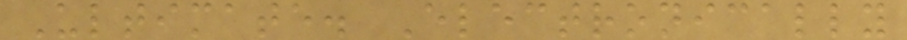Ultimate. Electronically
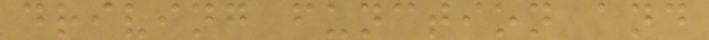driving function and
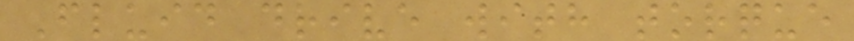Fluid drive with torque
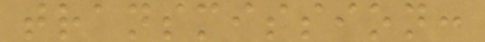transmission:
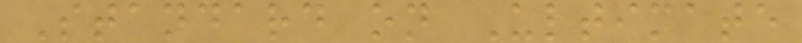Standard on Ultimate
